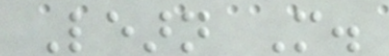Learn More.
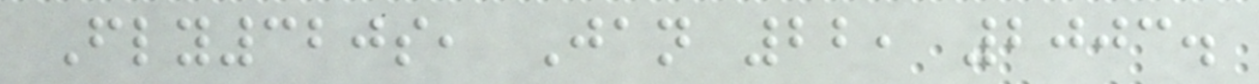Fly320s, Jan 22, 2003.
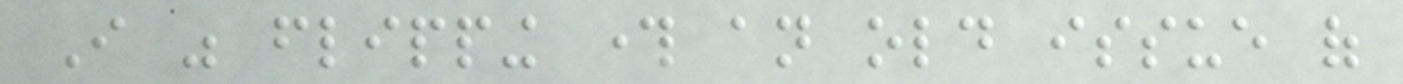I was flipping through an old issue of
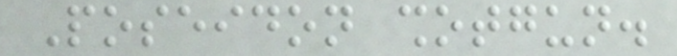Poseidon shotgun.
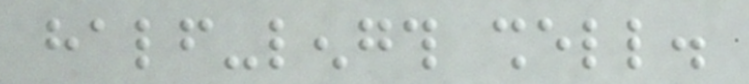half-length shell.
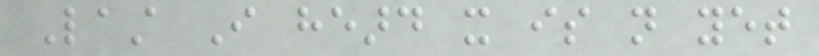Last I heard it is not yet
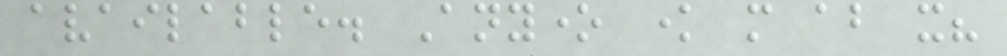available. Anyone know more about it?
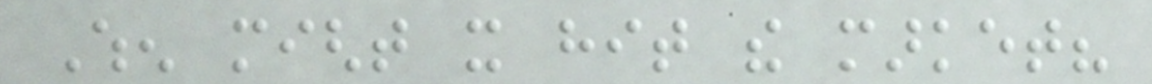When might it hit the market?
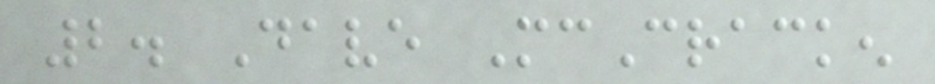2. Dave McCracken
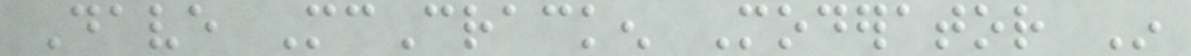Dave McCracken Moderator In
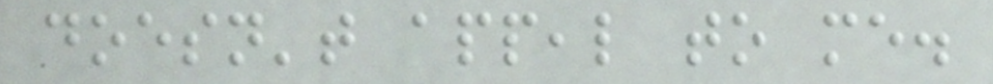doesn't appeal to me.
